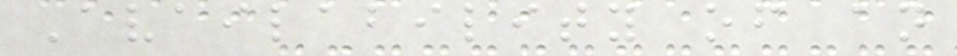Availability of an
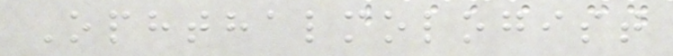Ophthalmologist
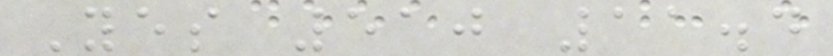Yes 510 11.4
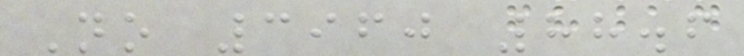No 3960 88.6
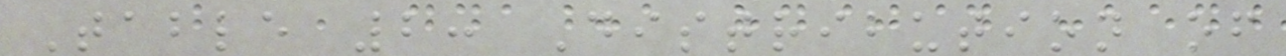Table 2: Distribution of
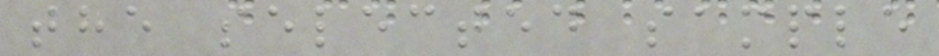the selected sample
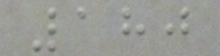180
